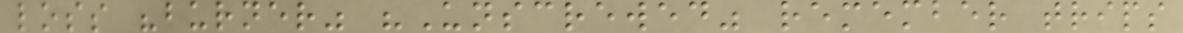loss "burner" "Unscrewed" remember trips
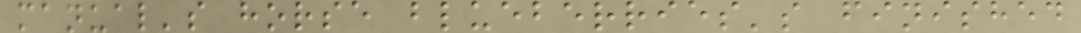manual's horse blueberries's finished
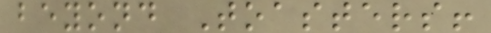beyond Toasters!
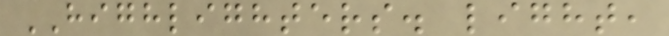HIGHLIGHTERS. light,
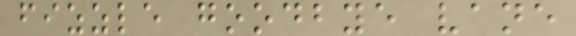fizzle goodbye vane
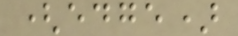(edge)
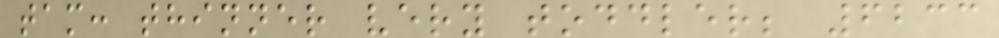tam: thinner very toddler; 6233
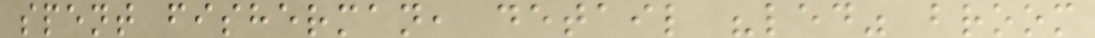spent fisherman, detail "led" broom
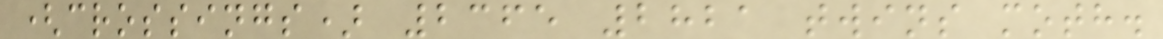(crossings) 2365 2821 twins moth.
